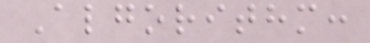Algorithm:
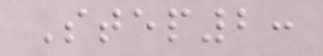Step2:
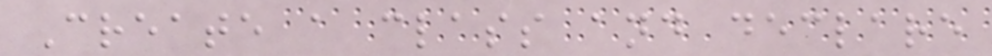Create a class and declare
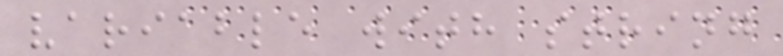variable with string
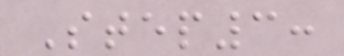Step3:
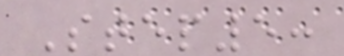Step5:
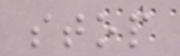stop
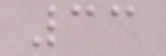33
